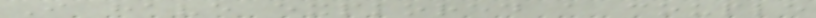I have explored a couple
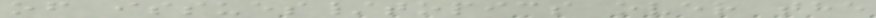of issues/topics over the
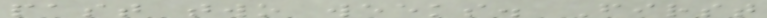past two weeks. First
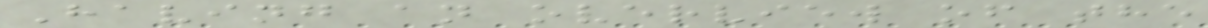Having an overview of the
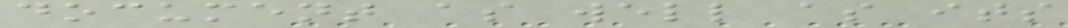document as well as its
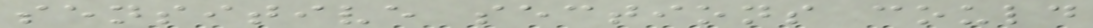sensitive sections could
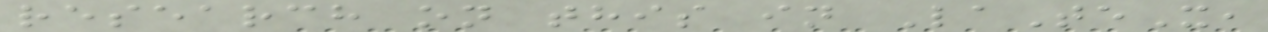research on this in LaTeX,
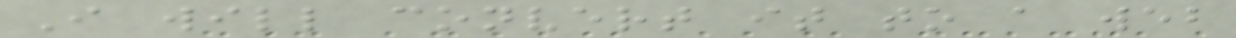I will convert it to a web
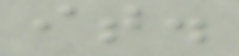it.
